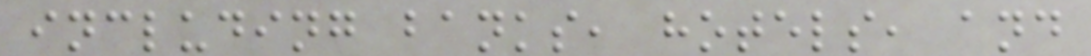including banks, hotels, and
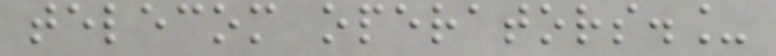telecom operators._
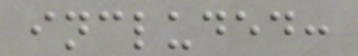included:
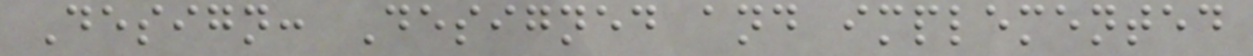Design: Designed and implemented
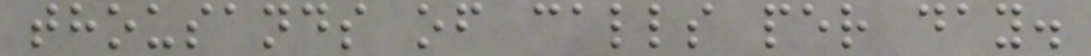thousands of calls per day.
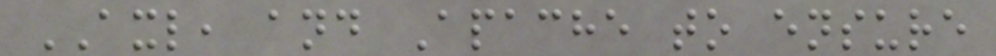AXL, and Apache to ensure
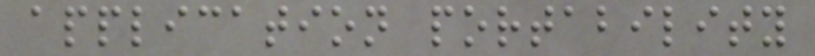application portability
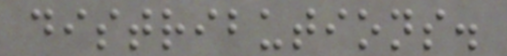distributions.
